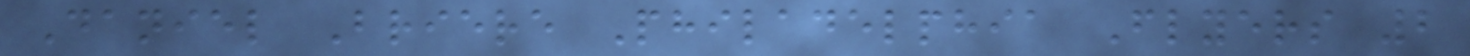Daniel Briere Philadelphia Flyers 2
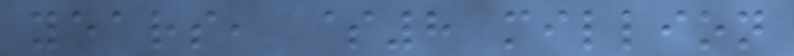years, $8 million
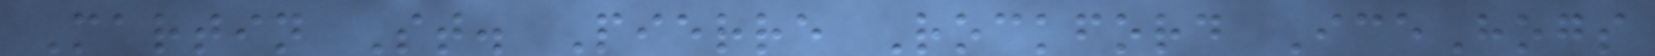Martin St. Pierre Rockford IceHogs
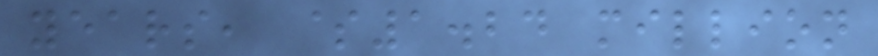years, $1.24 million
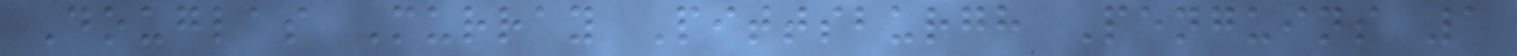Douglas Murray Pittsburgh Penguins 1
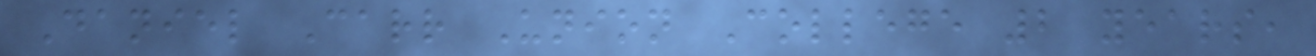Daniel Carr Union College 2 years,
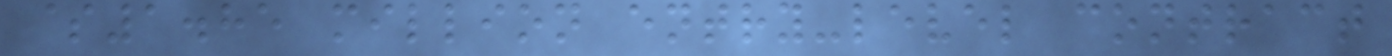$1.85 million entry-level contract
